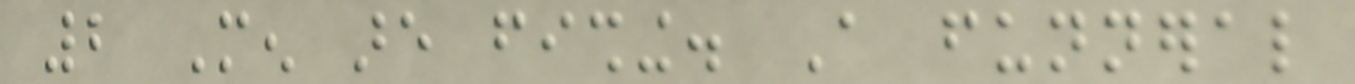2 Men are fishing. A funneral
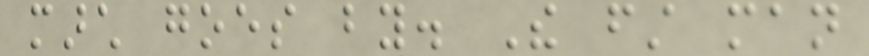march goes by. The first man
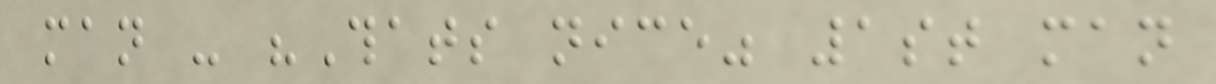man - "Thats nice" 1st man
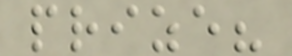prize?
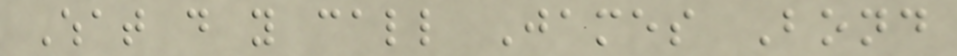What do you call James Bond
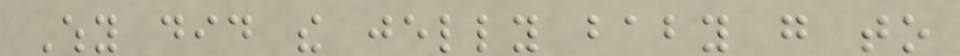Why did the jelly baby go to
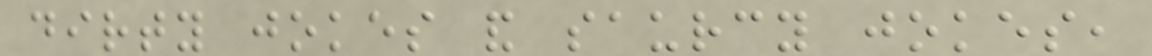dirty jokes and saurcy jokes,
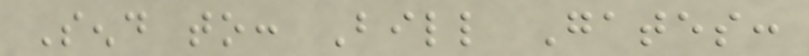Send to: Bill Gates:
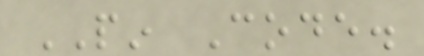PIN Code.
